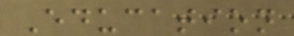Education
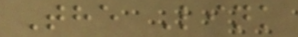The Link
